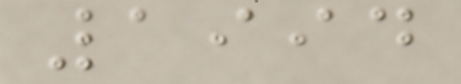1994
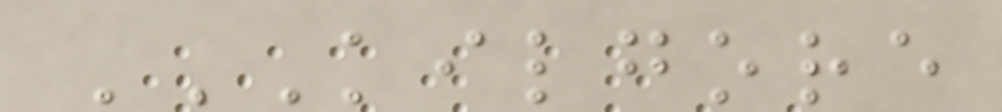KILGORE
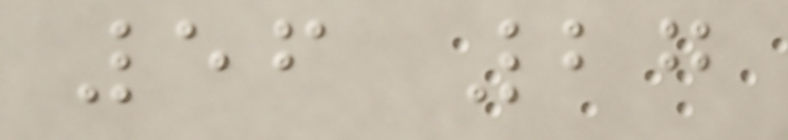56 27
